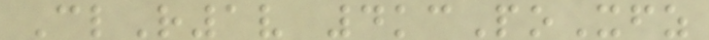ClR1v 4kcPoXfz
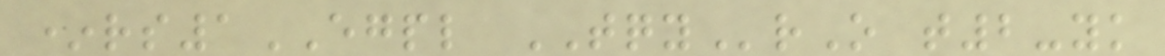*rs1EGPL TQYrO t2-yk
